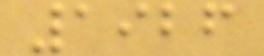1926
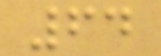64
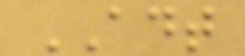ADT
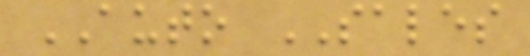AUTO SALES
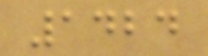1424
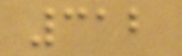312
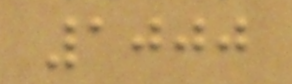1000
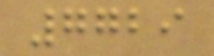7729
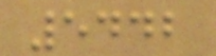5442
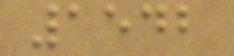1542
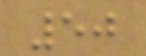50
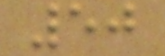50
